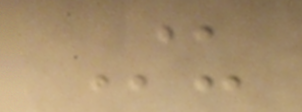Stu
